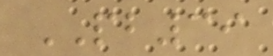PB39
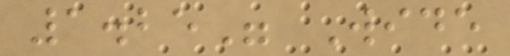1.25" Wide
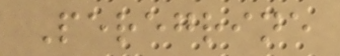Peregrine
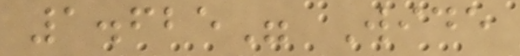1.625" Wide
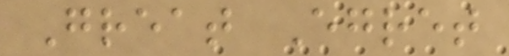Great Egret
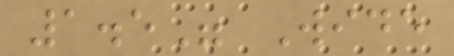1.5" Wide
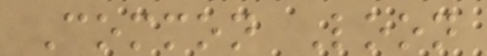Common Loon
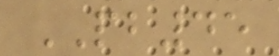PB45
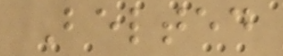Belted
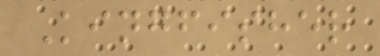Kingfisher
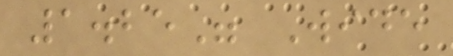1.25" Wide
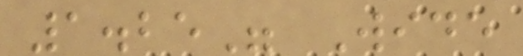1.25" Wide
